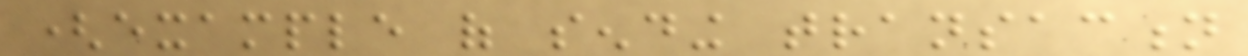(example of sending transaction
